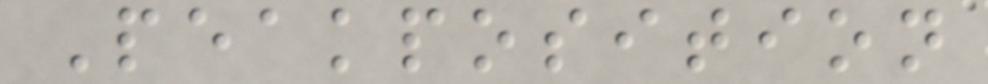Peakposition
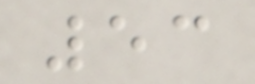53
